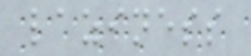laziness
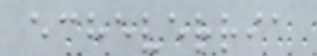echeverria
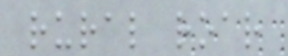rural roar
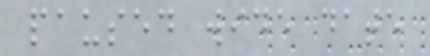paused wide date
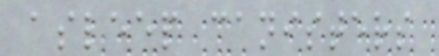asleep canisters
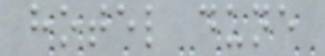hotel dune
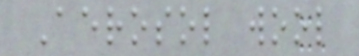Aerosol wool
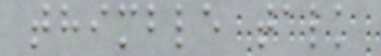thimble talk
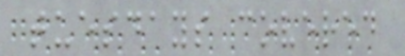tuesdays covered
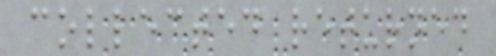collected returned
